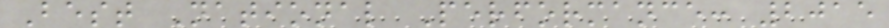Best National Performance: 2015
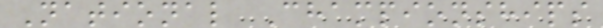National Championships
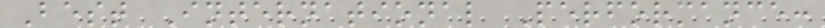Best International Performance:
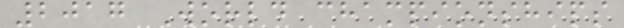2017 World championships
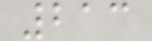213
